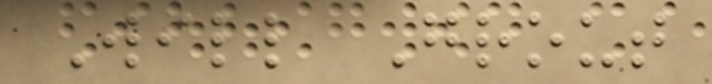Will Grout
